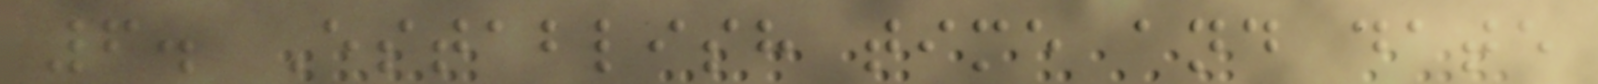6. Establish time and date
